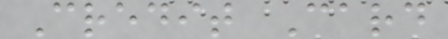Credit Card
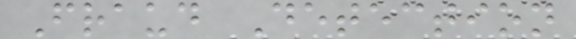Fraud Detection
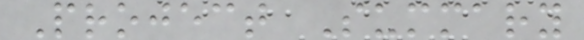Project Summary
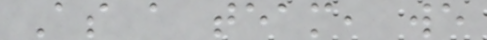As a team, we
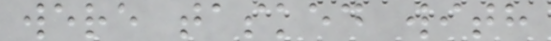were tasked with
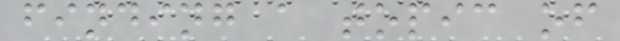finding a topic of
